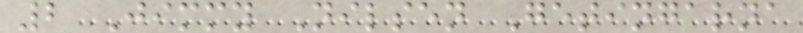2 Jimmy Nilsen Getingarna
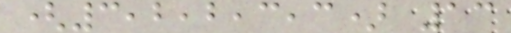(3,2,2,3,3) 13
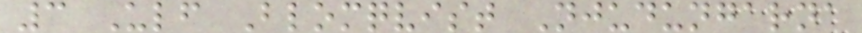3 Ulf Blomqvist Njudungarna
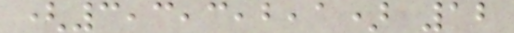(3,3,3,2,1) 12
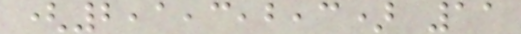(2,1,3,2,3) 11
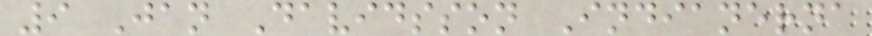9 Jan Davidsson Indianerna
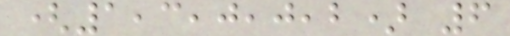(1,3,0,0,2) 6
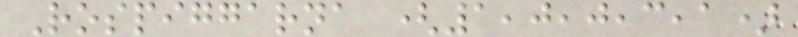Rospiggarna (1,0,0,3,1)
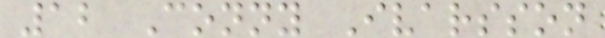12 Conny Ivarsson
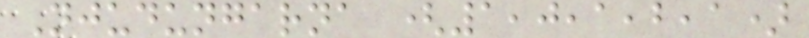Njudungarna (1,0,1,2,1)
